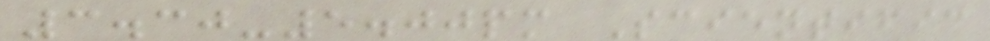3.30-5.00pm Scientific
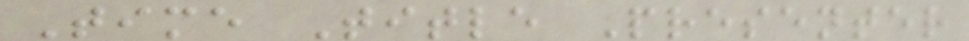Time Title Presenter
